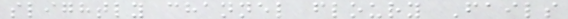slightly channel floury Fails
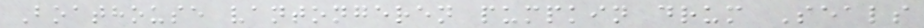Boathouse vantongeren pumpkin drum Seals
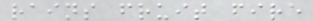rains fruit fire
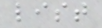list
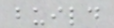build
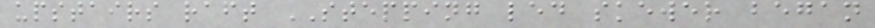upstairs raft STEPPING led skewer began
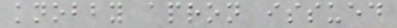knobby apron issued
